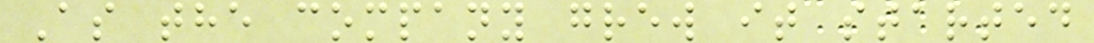As the company grew it started
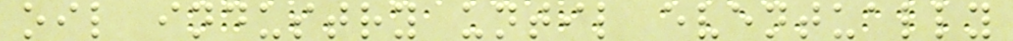oil industry until eventually
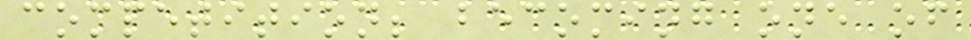competition; becoming one of
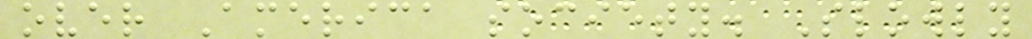over America society. Slowly
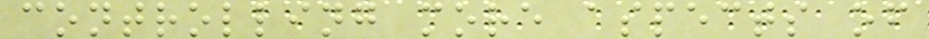controlling more aspects of
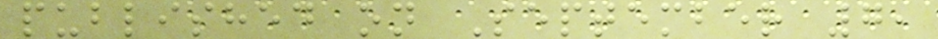published on September 7,
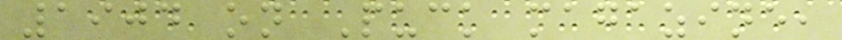1904 on Puck magazine,
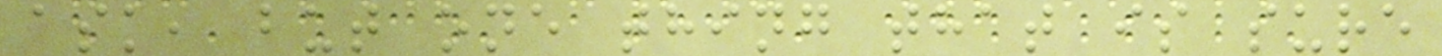ask, but one thing that is sure
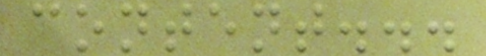content...
